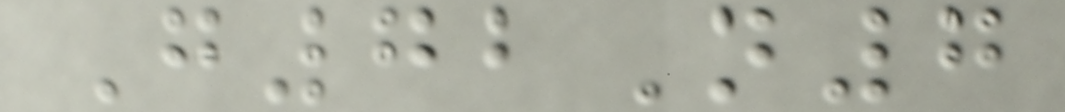G72N7
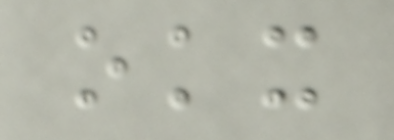okx
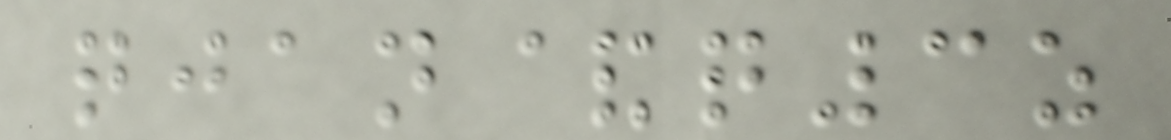qjan&q3z
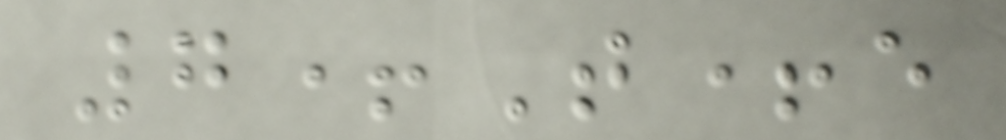7+T+e
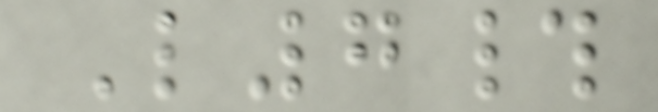L7#
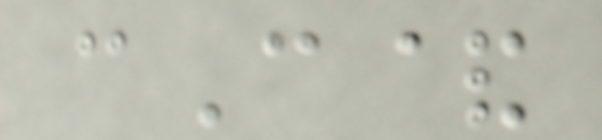cC&
